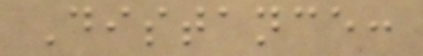Distance:
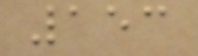153
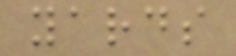yards
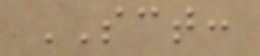SCT:
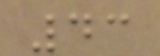43
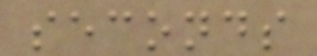seconds
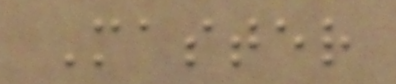Master
